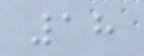18
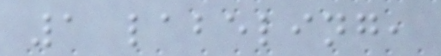1 labeling,
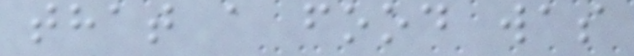that a food was
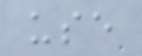use
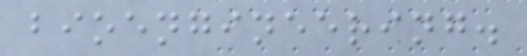bioengineering.
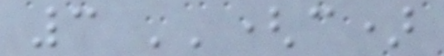3 ''(c)
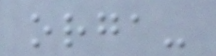orga-
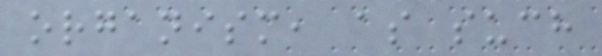organism, as such
